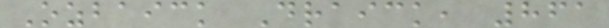Ozbaick Draick, 861
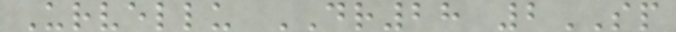Urvellu DR28 2SP
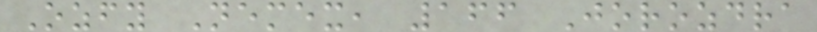Ozfy Nemex, 166 Jorozdra
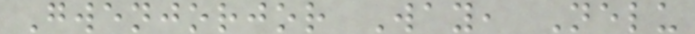Gwenjorjor Way, Nelu
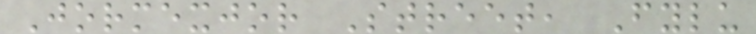Jormexjor Street, Fylu
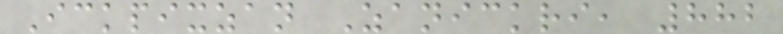Ickpixzan Zanickri, 882
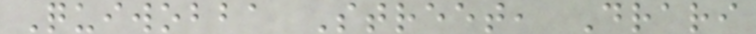Quiwobba Street, Drari
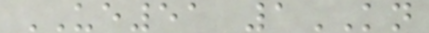UE51 1KN
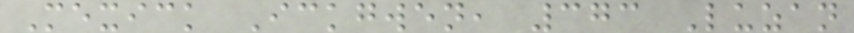Mexick Ickgwen, 373 Luzan
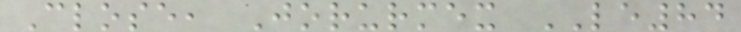Close, Jorurmex LE84
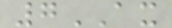7AX
